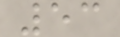53
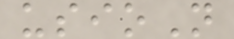usioN
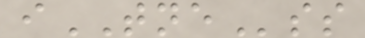iTNEss
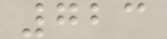723
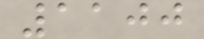1100
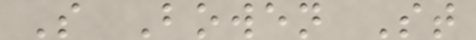S Bowen St
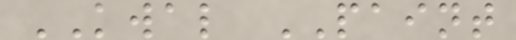KWAL PAINT
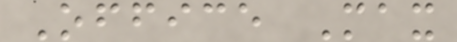Office Max
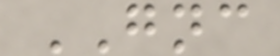GNC
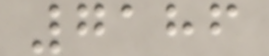7186
